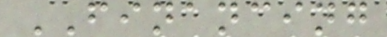FINANCING
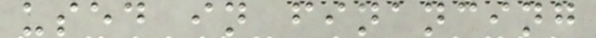used in financing
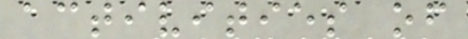activities of
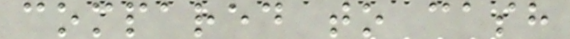compared to cash
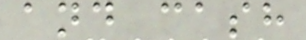and cash
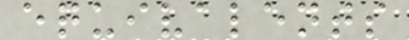equivalents
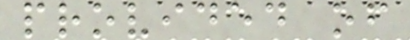provided of
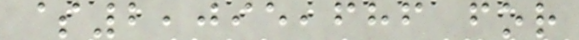$2,095,686 for
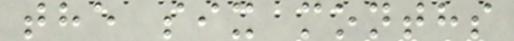the six months
